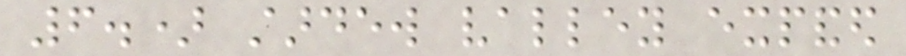6.) stardew valley expanded
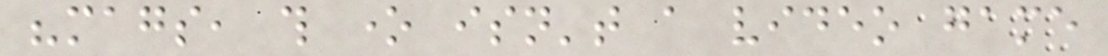"mags, this one isn't a video game
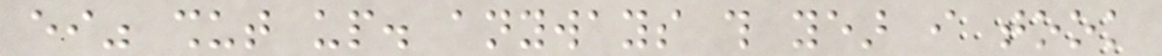either" shut up. anyways this year i took
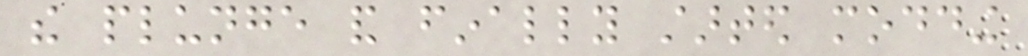the plunge and finally started modding
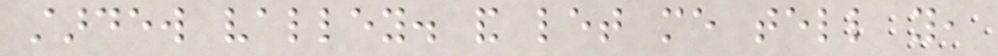stardew valley. and let me tell you,
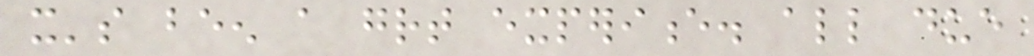it's been a great experience. all due
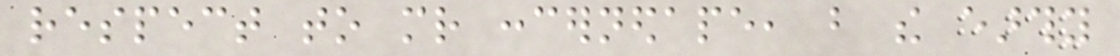respect to mr concernedape, but the earthy
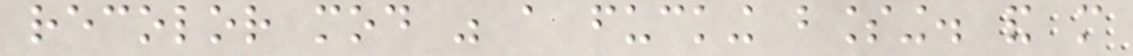recolor mod was a fucking blessing. and more
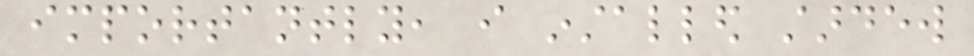importantly, i installed stardew
